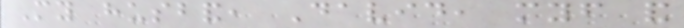My husband, David, myself and
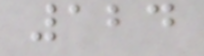124
